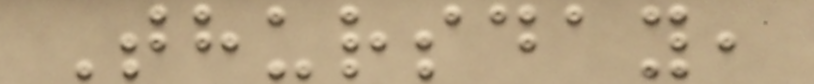Thursday,
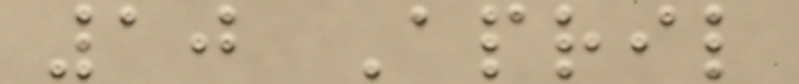10 April
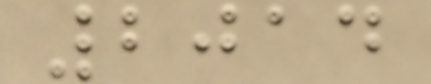2014
